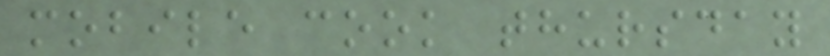mobile cook thursday
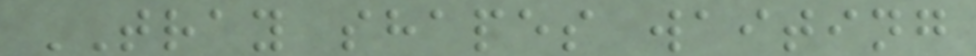TRAY shapes waiting
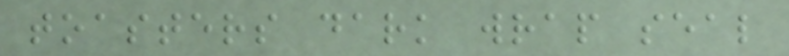toasters dark wrap seal
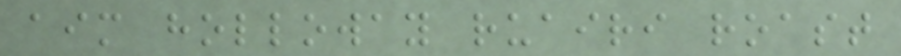aim holloway ruairi roast
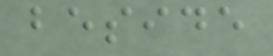beside
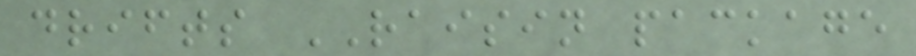drifts RAISIN package
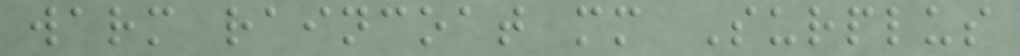warm raincoat mm Surplus
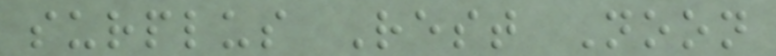surplus Rest Noon
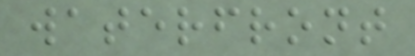waterfront
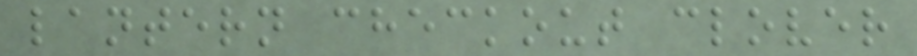lantern checkout clover
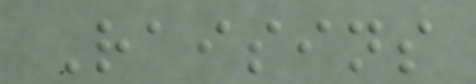Raisins
